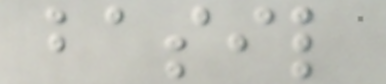basil
